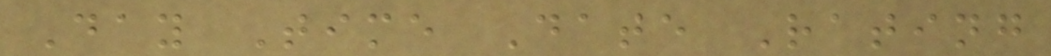Day Time Date Rating
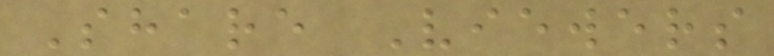Share Viewers
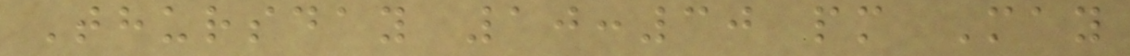Thursday 10:30 pm May
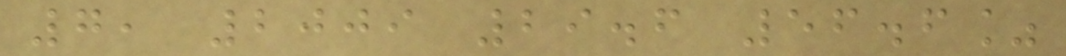7, 2009 29.6 56.6%
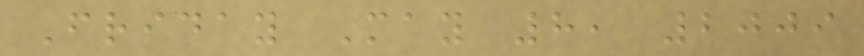Friday May 8, 2009
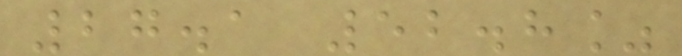27.1 52.8%
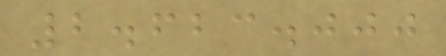2.623.000
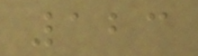123
